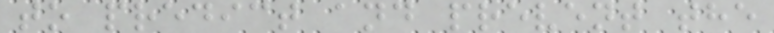to predict and prevent the
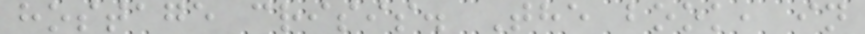hostage crisis. The book, in
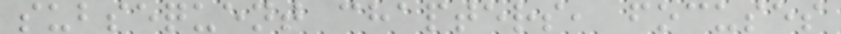subsequent chapters, focuses
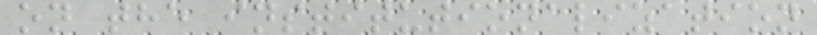on the institutionalization
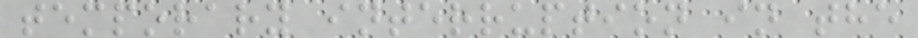temporary interruption in the
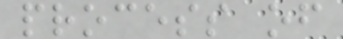process of
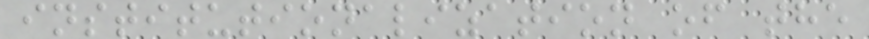institutionalization of the
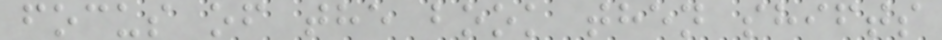focus of the book then shifts
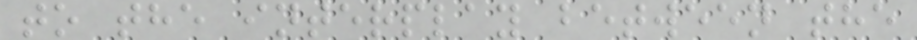to the interplay between the
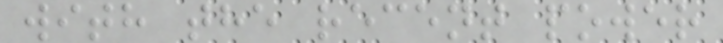with the recent power
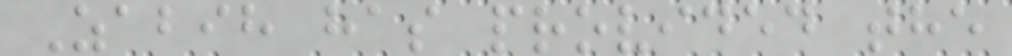Zabih has provided the
